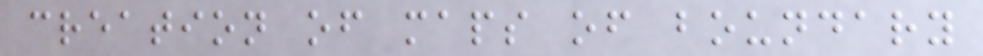creation of maps of boundary
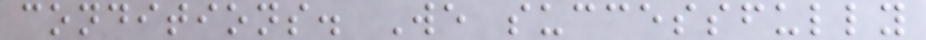conditions. We successfully
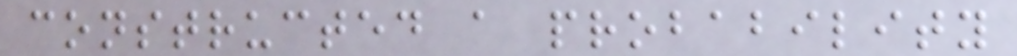constructed a probability
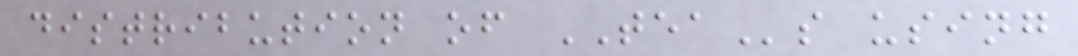distribution of TEAs using
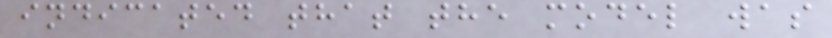indicated that the model was
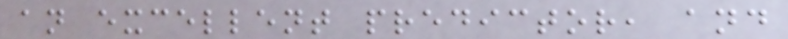an excellent predictor, and
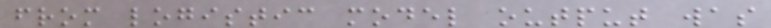from logistic model output was
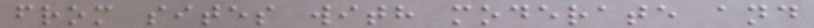from sites with moderate and
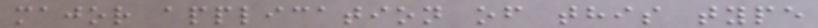major application of this type
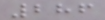286
